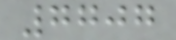7707
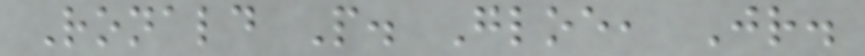Ronald P. Gloe, Jr.
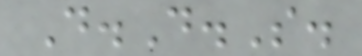D.D.S.
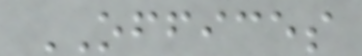OFFICES
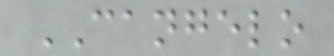CANGELO
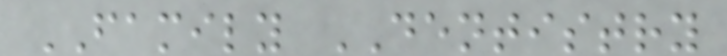FAMILY DENTISTRY
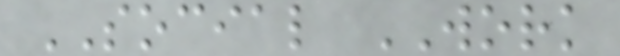SOCIAL WORK
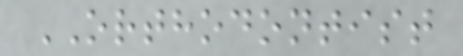ORTHODONTIST
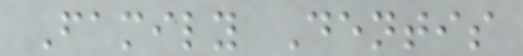Family Dentis
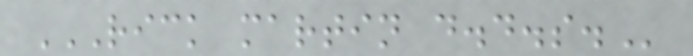RICK MARTIN D.D.S.
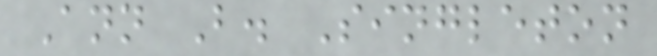Ann B. Singleton
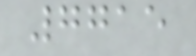7715
